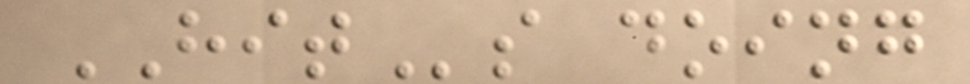HITs doing
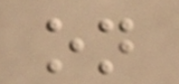on
